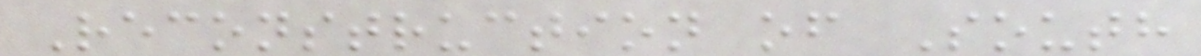Reconstruction of South
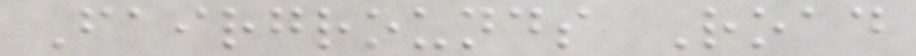Fairgrounds Road
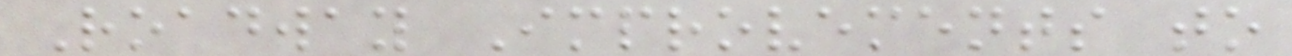Roadway Improvements to
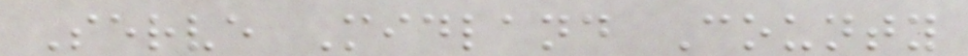Serve Midland County
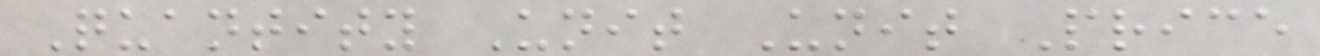Quantity Unit Unit Price
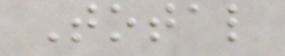Total
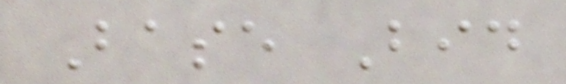Base Bid
